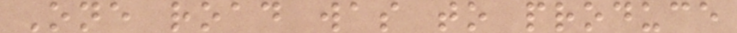One road was to produce
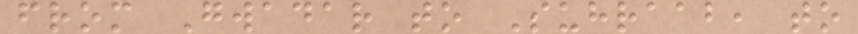from Gwadar to Suhraab, to
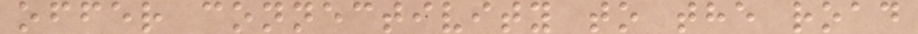offer connectivity to the road
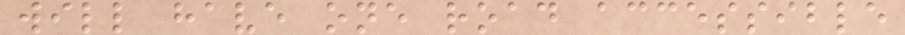will have one road accessible
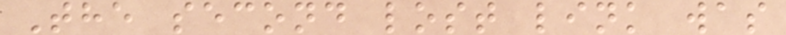The second lost link was
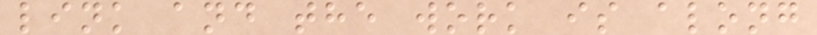link and the work is along
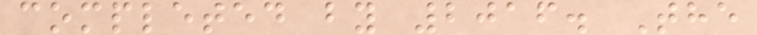completed by 2016. The
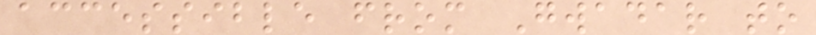accessible from Gwadar to
